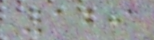129
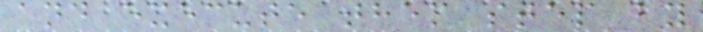and execute them step by
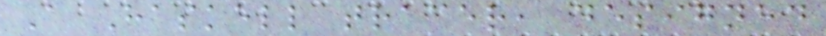A Haskell tracer, designed
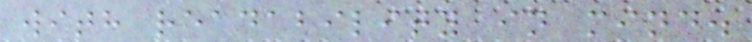with readability in mind.
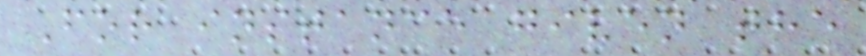For instance given the
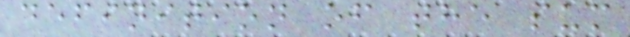definition of the sum
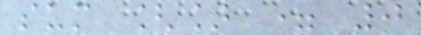sum [] = 0
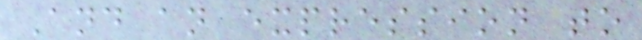And an expression to
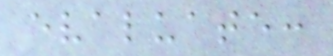evaluate:
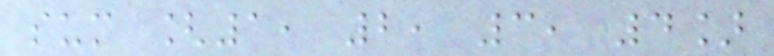sum [1, 2, 3, 4]
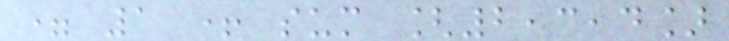= 1 + sum [2,3,4]
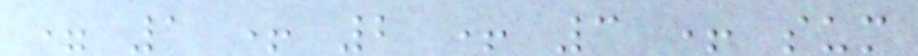= 1 + 2 + 3 + sum
